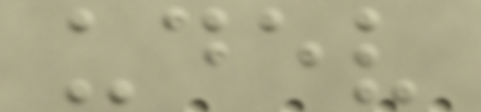udev
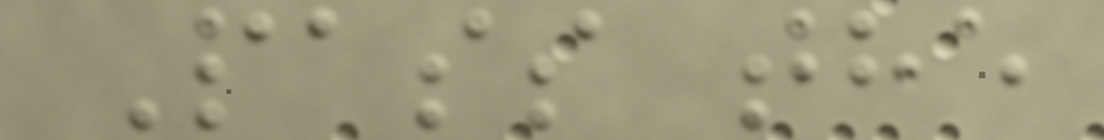Pass the
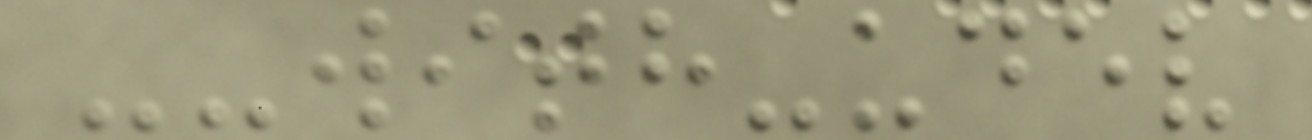--with-udev
